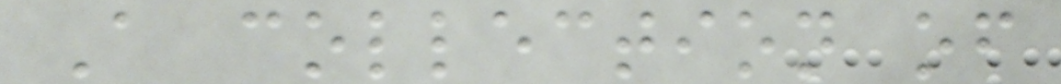A collection of
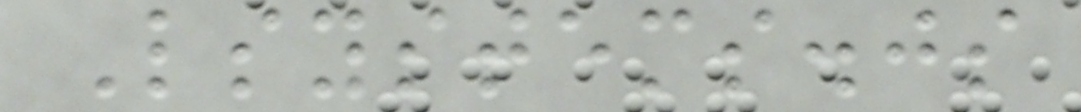Lsystems.js
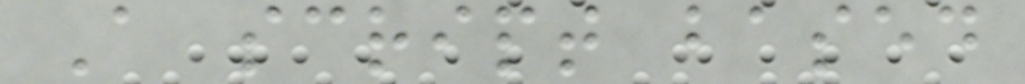A script based
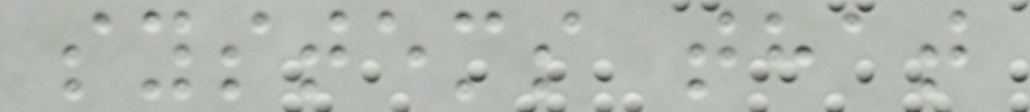systems that
